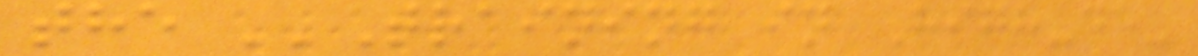the ''Training in High-de-
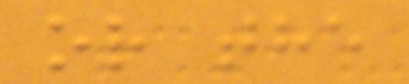or the
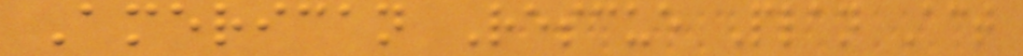American Rescue Plan Act
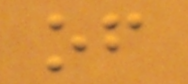of
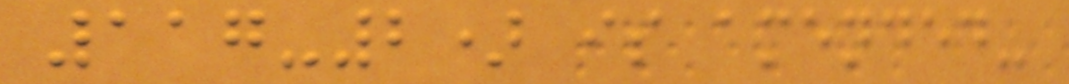117-2) is amended-
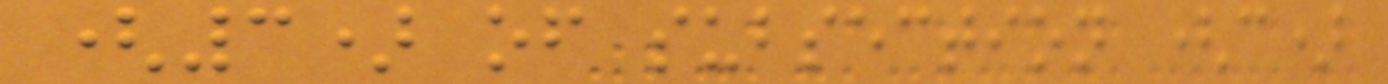(3) of subsection (c)
